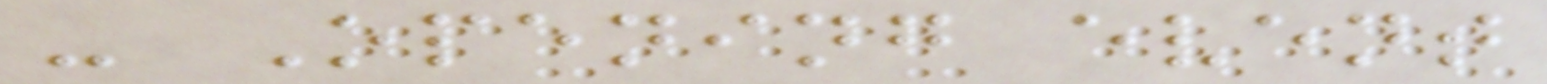- Opening event
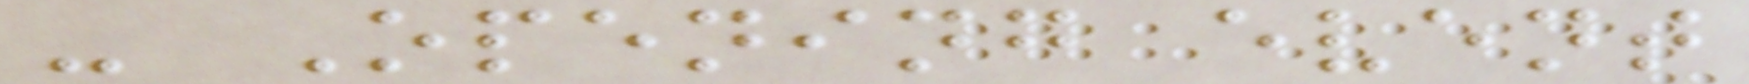- Opening event
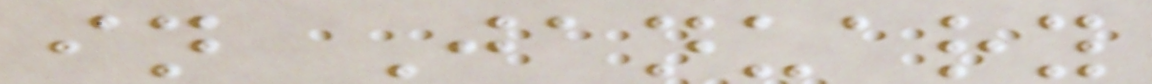in January
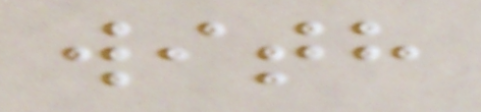with
